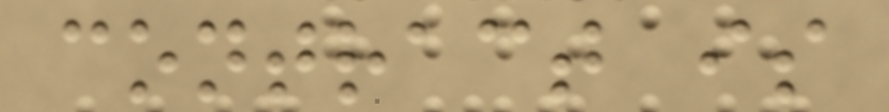contract is
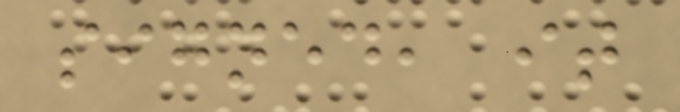signed, it
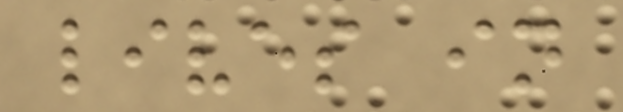lives in
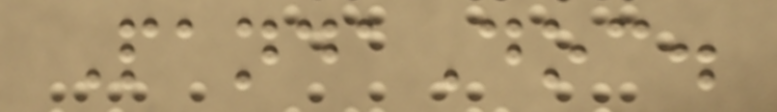PandaDoc.
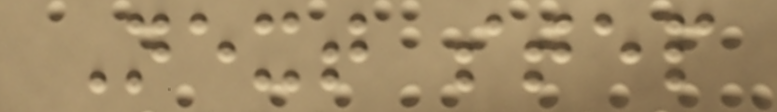Next step
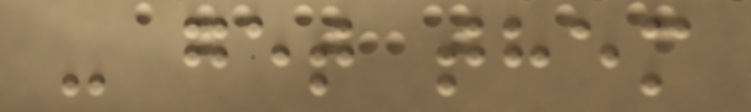- get them
